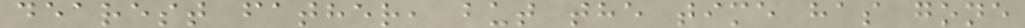dearest father, but the time has gone
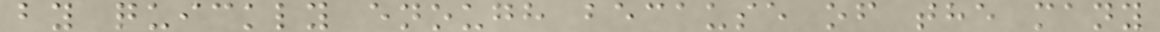by quickly enough because of the many
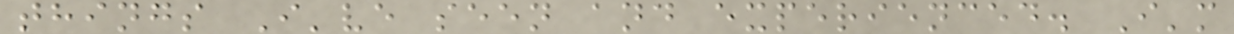things I've seen and experienced. I'm
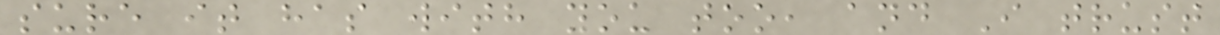sure it has with you too, and I trust
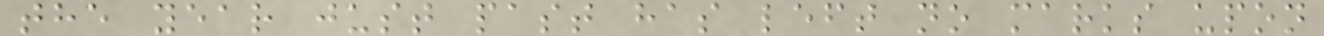the year just past has left no marks upon
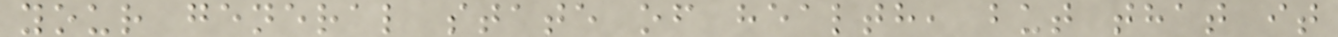your general state of health, but that it
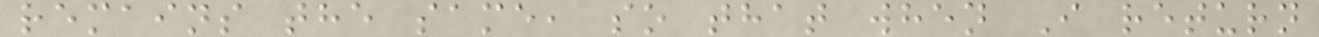remains the same, so that when I return
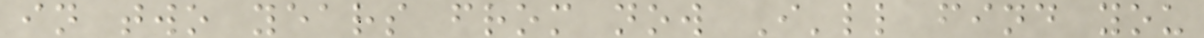in two years from now I'll find you
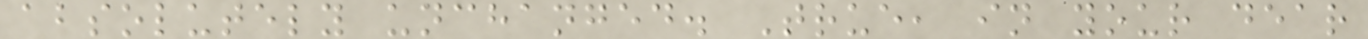absolutely unchanged. True, in your dear
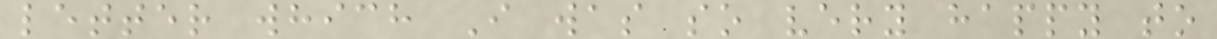letter which I was so very happy to
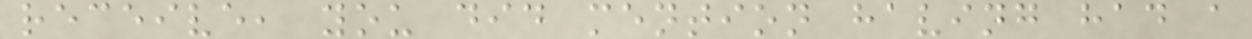receive, you did mention having had a
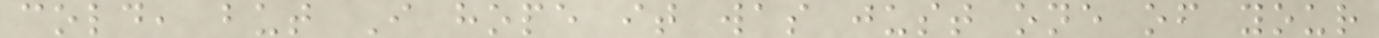cold, but I hope it was just one of your
